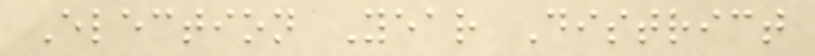Election Year District
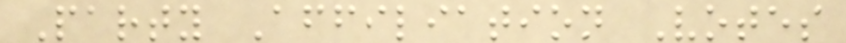Party Affiliation Votes
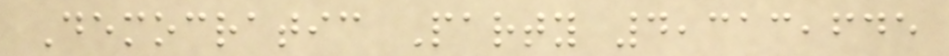Democratic Party 4,313,645
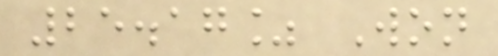25.17% Won
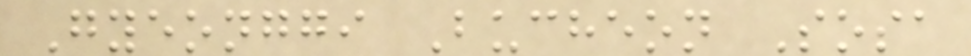Gyeonggi Bucheon Sosa
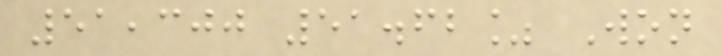51,300 51.62% Won
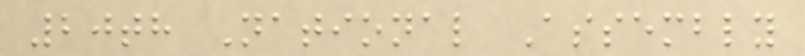20th National Assembly
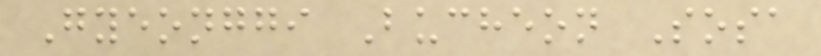Gyeonggi Bucheon Sosa
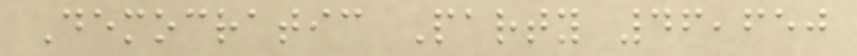Democratic Party 46,650
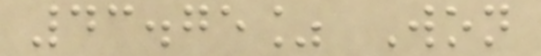43.75% Won
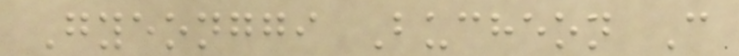Gyeonggi Bucheon C
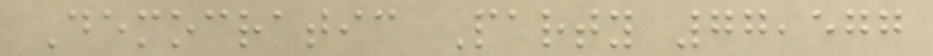Democratic Party 77,577
